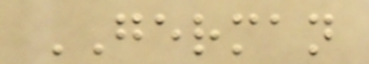GERMAN
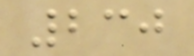230
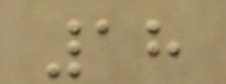18
